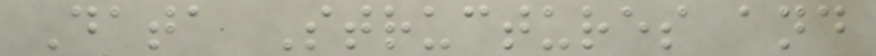Data Structures and
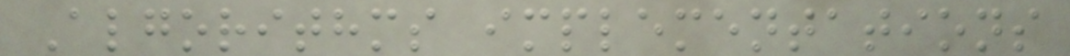Algorithms implementations
